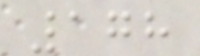178
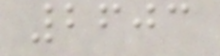2603
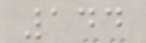144
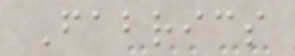Fabrics
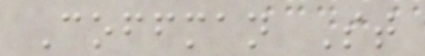Coffman St
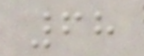68
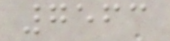7563
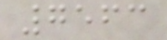7563
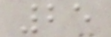25
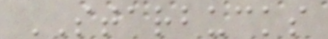STARBUCKS
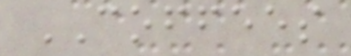COFFEES
